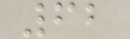62
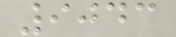9043
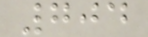704
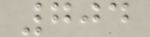704
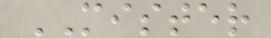MISTER
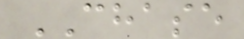CHASE
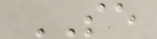SE
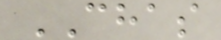CHAS
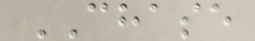CHASE
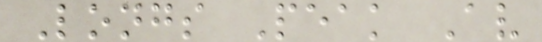Longs Peak Av
